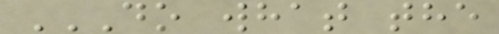DO WHAT THE
